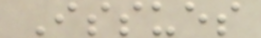Issues
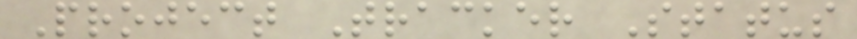Project Tracker Status
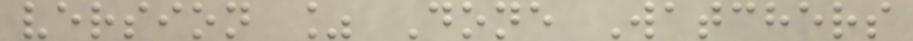version % Done Watchers
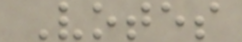Votes
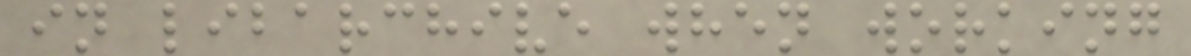in libarchive when working
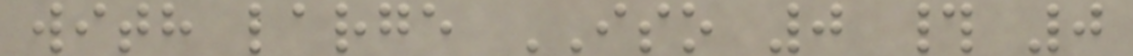with large ISO 0 # 0
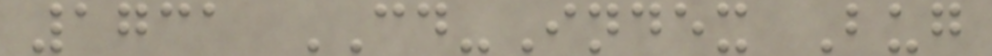1731 CD-Index Bug
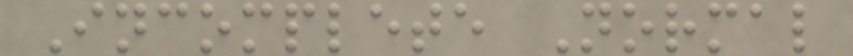Incomplete Normal
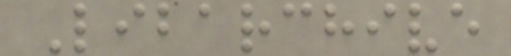Libarchive
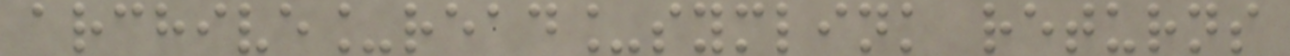archive_read_symlink returns
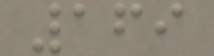169
